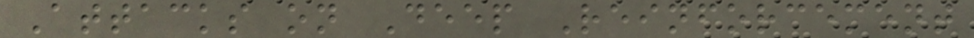Attacks on Deep Reinforcement
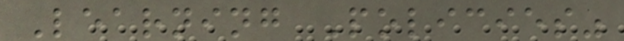Learning Policies"
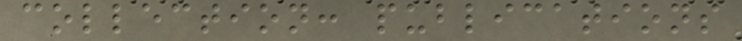collection: publications
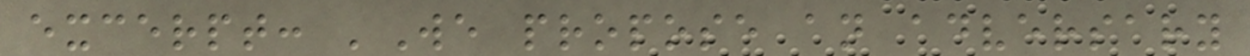excerpt: 'We propose an adversary
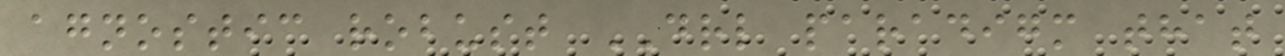agnostic robust DRL paradigm that
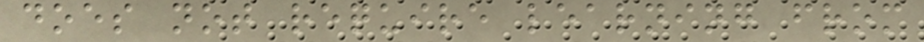does not require learning from
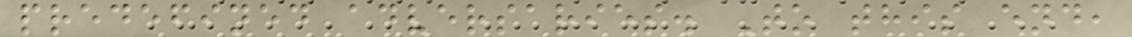predefined adversaries. To this end,
